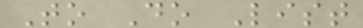To Do List
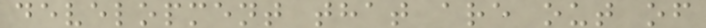development that are out of
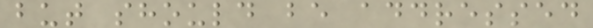but should be addressed
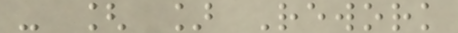- [ ] Rework
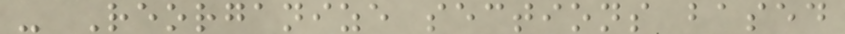- Reorganize sections based
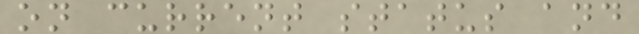on current status and
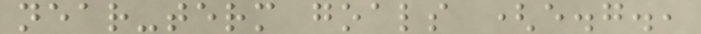near-term goals (e.g.,
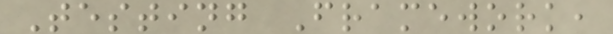Testing Framework,
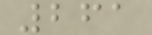261
